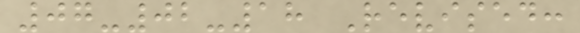07-02-18 Revised:
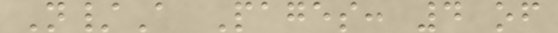N/A Pages: 4 of
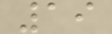19
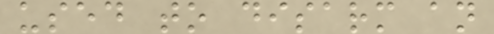used to disarm an
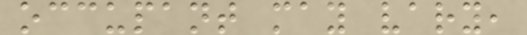occupant may vary,
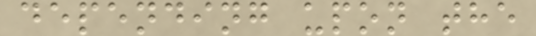depending upon the
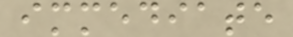immediate
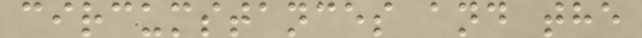circumstances and the
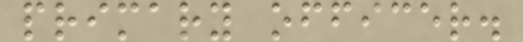primary officer.
